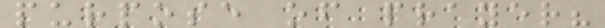purpose of prayer?
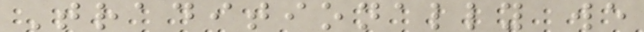Traditionally we
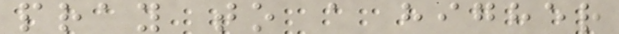pray to a higher
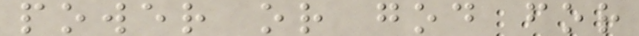power or god for
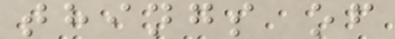things of
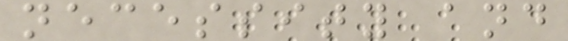necessity and
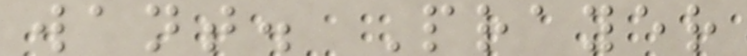want. Prayer
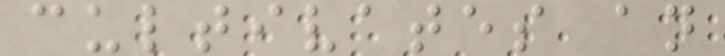cultivates an
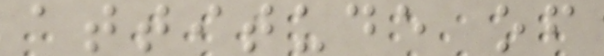attitude of
